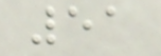51
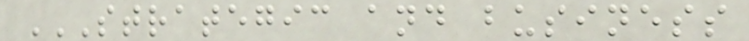STRATEGIC AND BUSINESS
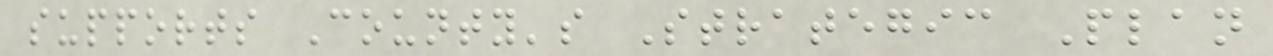supports County's Strategic Plan
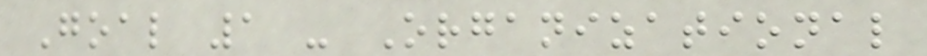Goal 1 - Organizational
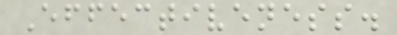Effectiveness.
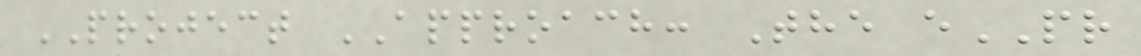PROJECT APPROACH: The ePR
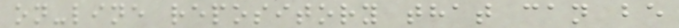on-line repository that can be
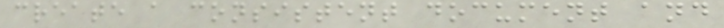create a consistent document and
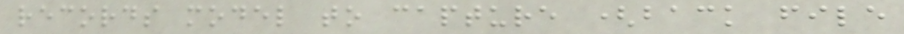records model to capture (back file
